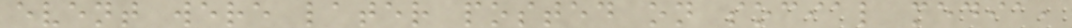event were later posted on social media,
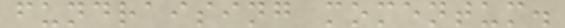fundraising momentum.
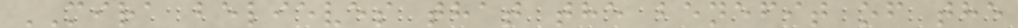MIRA believes that the benefit of the
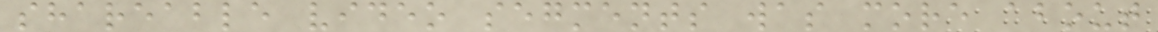shareable video segments was more about
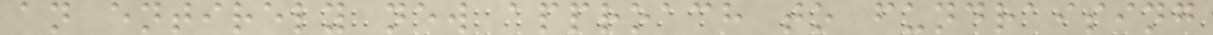an entirely new approach to fundraising
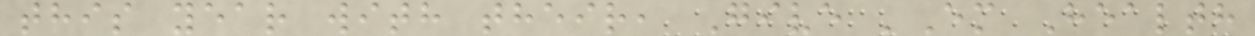this year with their, Give 'Em Health
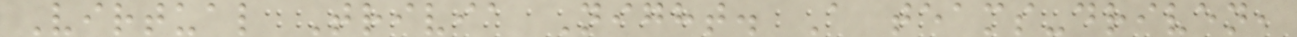Virtual Trivia Night. A teams-driven,
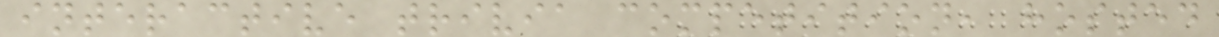interactive trivia competition, hosted
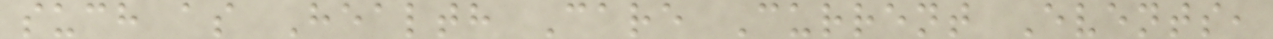such as Health Care Current Events,
